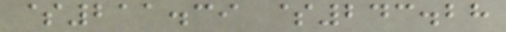$211.39 $243.28
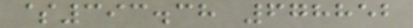$393.38 678852
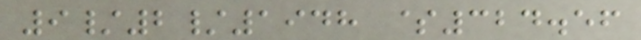9/2/1948 $324.56
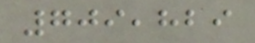709,829
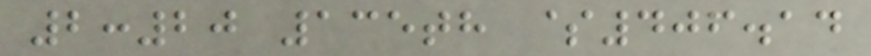2:20 135th $406.14
